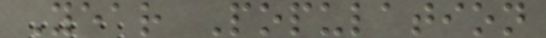Year Population
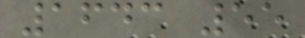1643 55
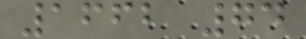1662 74
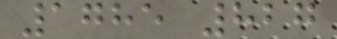1785 827
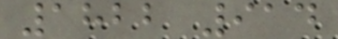1822 914
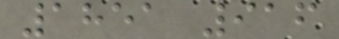1851 916
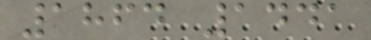1864 1441
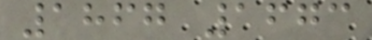1867 1673
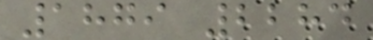1879 2284
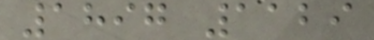1897 1129
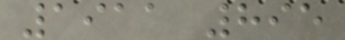1911 895
